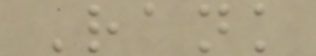Rank
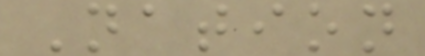Nation
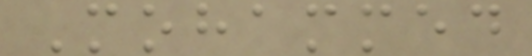Mohammed
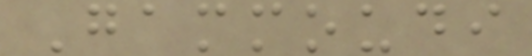Gammoudi
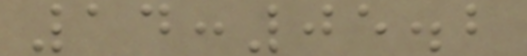14:05.2
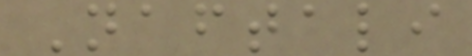Naftali
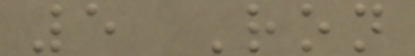5 Ron
